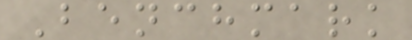Benchmark
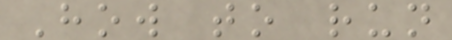How to run
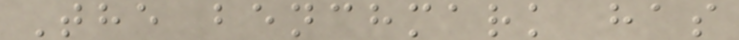The benchmark has
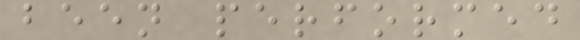been performed
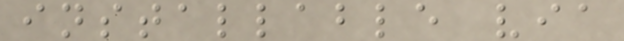installable via
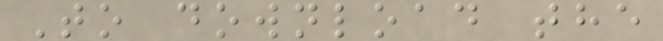To download the
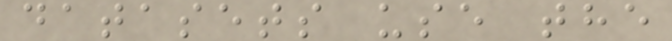datasets use the
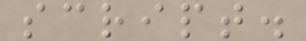script.
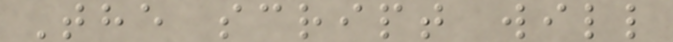The script will
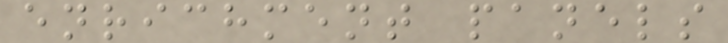enrichment panels
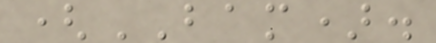(BAM).
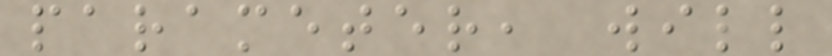parameter, will
